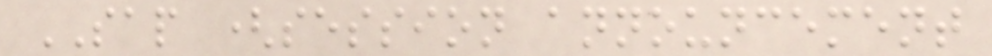SAP (session announcement
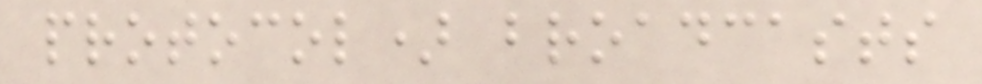protocol) broadcasts
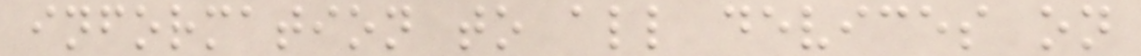information to all devices on
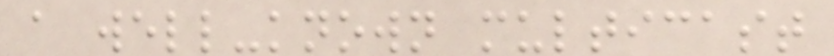a well-known multicast
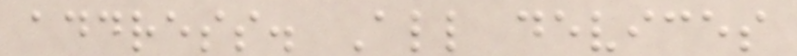address. All devices
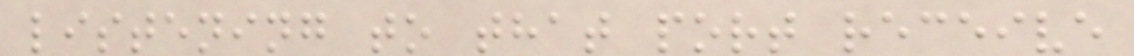listening to that port receive
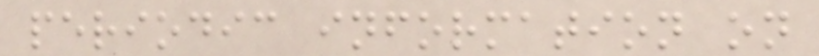periodic information on
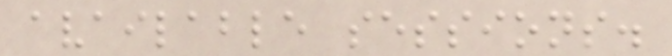available sessions.
